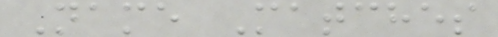Name Matches
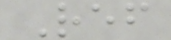Ref
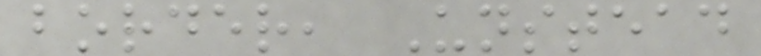border, Unstead
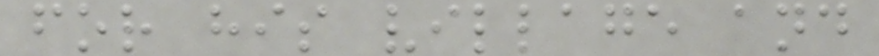for his village and
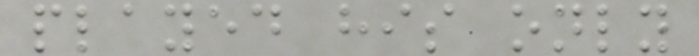played his only
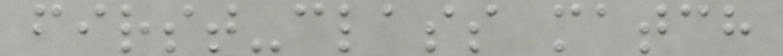first-class match
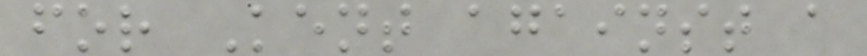for Kent against a
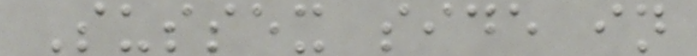Sussex side in
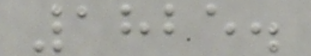1825.
